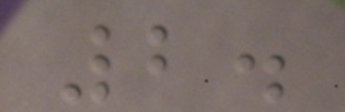2.
